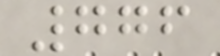776
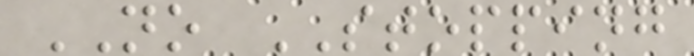NO STOPPING
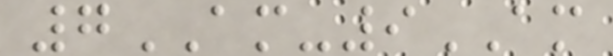7AM-9AM
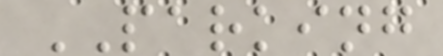PARKING
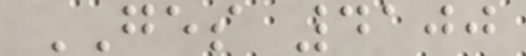GES 4100
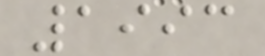1993
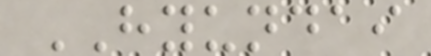HYUNDAI
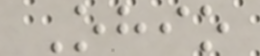Ohio
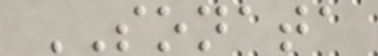SONATA
